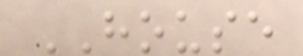HOUSE
